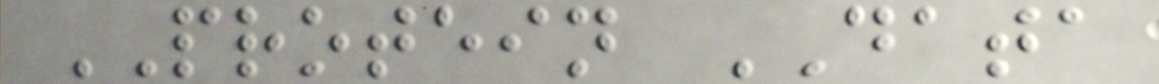PROTEIN DATA
